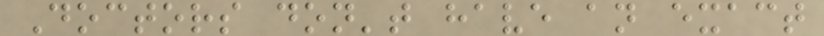Doctors don't have an exact
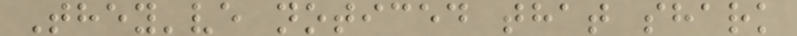They've noticed that shark
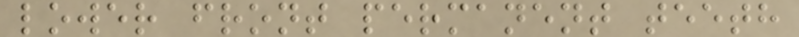lower front permanent teeth
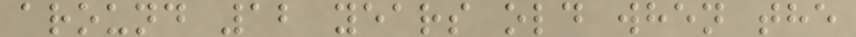around 12 years old when the
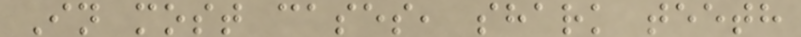In most cases, shark teeth
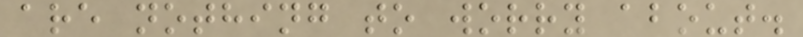are nothing to worry about.
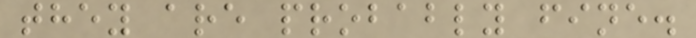they are probably fine.
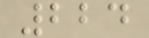224
